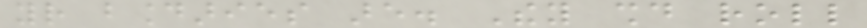your boundaries are. They should roll
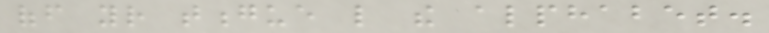off your tongue like the alphabet.
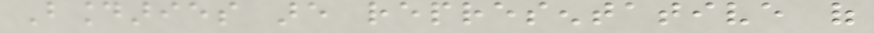Boundaries are representative of
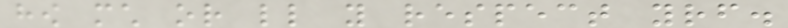how much or little you respect yourself.
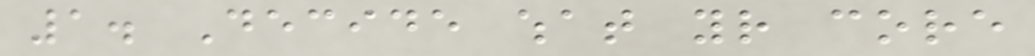1. Decide what your core
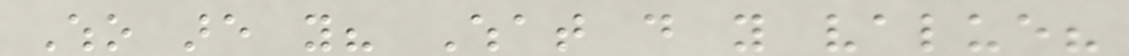Who are you? What do you value?
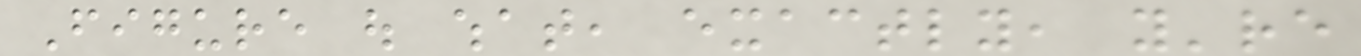Figure out what, exactly, you're
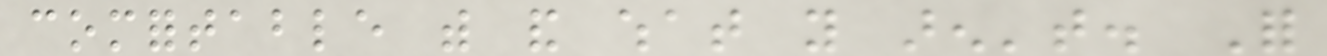comfortable with and what you aren't. For
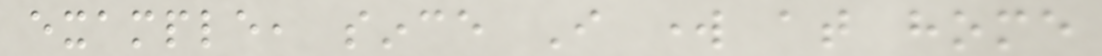example, since I work at home
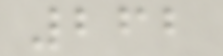262
